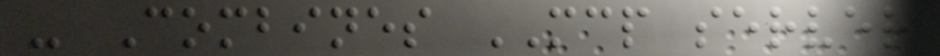- Combines MCP server
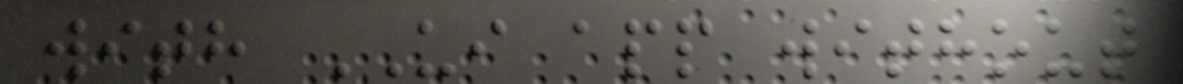with UI app without
